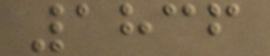1836
